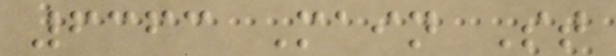6363 Main St
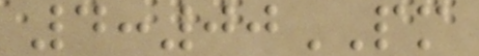4:00PM
